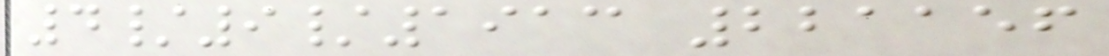4/9/1913 221156
